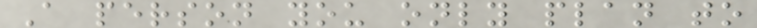A person you only plan to
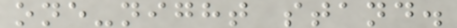one-night stand.
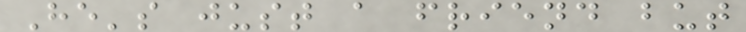He's just a friend but
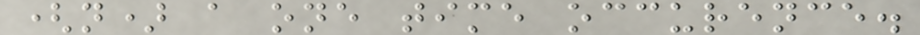(n) a one time occurence.
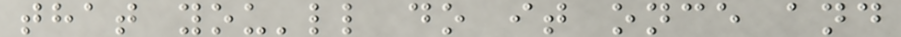that you'll do it once and
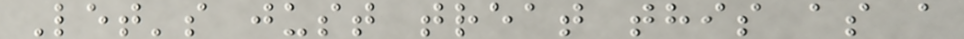Let's just treat this as a
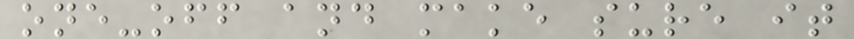one-off and make sure it
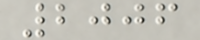2006
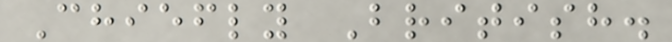Chiefly British.
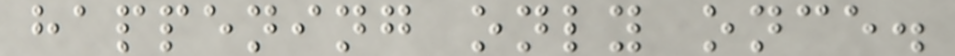happening only once.
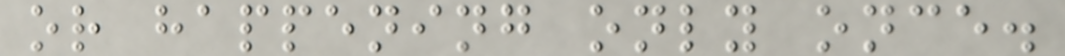or happening only once.
